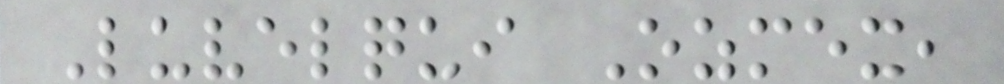Luvelqui Ozmex,
